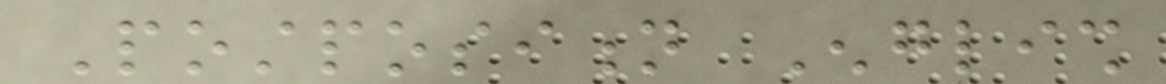Postposition English
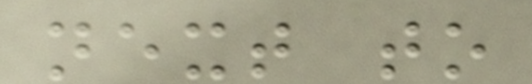next to
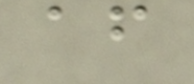after
